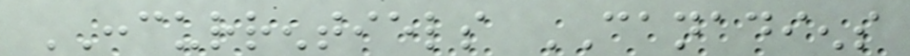CONCURRENTIELS CANADIENS
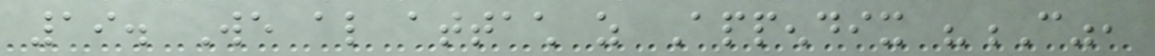19. We also attach as Appendix "C",
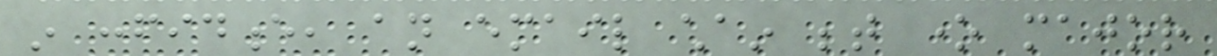in confidence, an email chain between one major
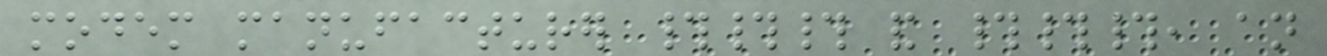modem manufacturer ### and ###, an
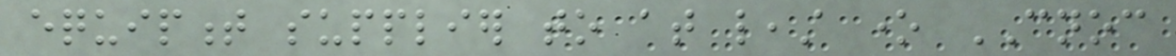equipment supplier to at least one CNOC
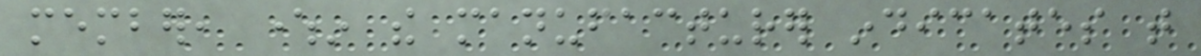member, wherein the manufacturer indicates that
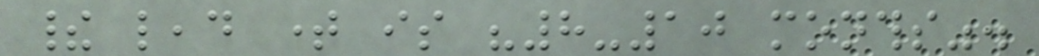their lead time is "8-10 months".
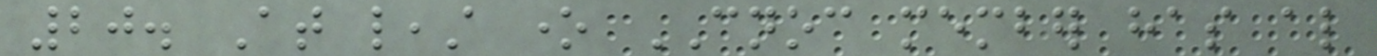20. At least one CNOC member has also
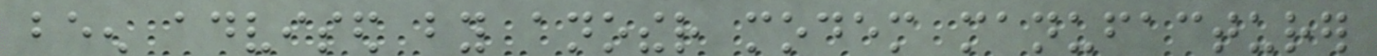been advised by another modem manufacturer
